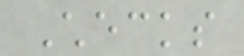Checks
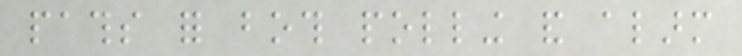paths for both polling and alarm
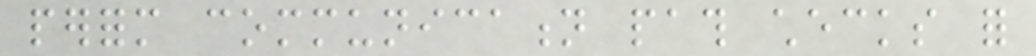perform communication path checks for
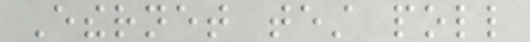Ethernet test poll
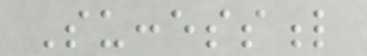Successful
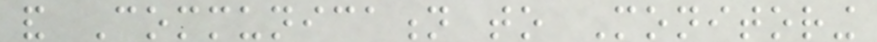and Communication to Monitoring
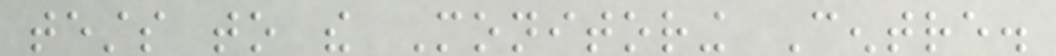tests to the Monitoring Centre.
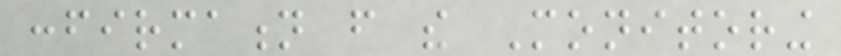confirmation from the Monitoring
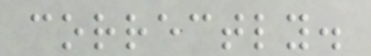correctly.
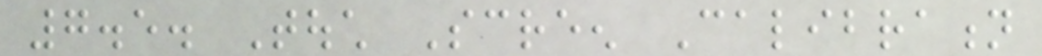7.5. Touch Screen Calibration
